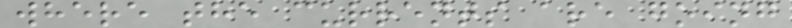where the currents are going
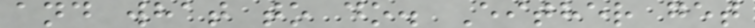and what to do. Either get
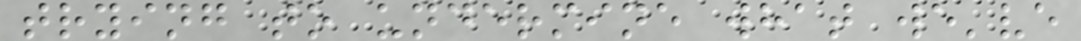trying to undermine what we've
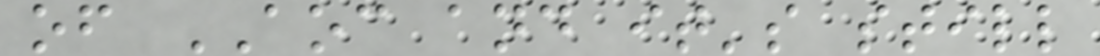of AOC and it's still
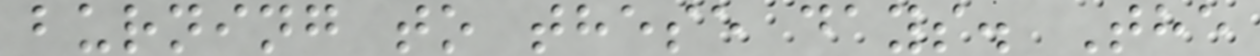burning to these days. The
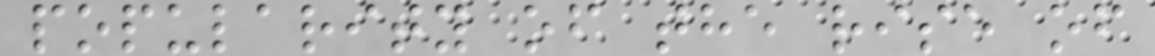popularity of the rise of
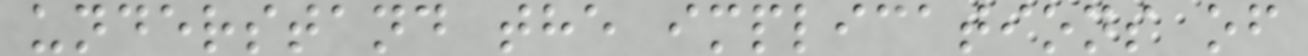understand the implications of
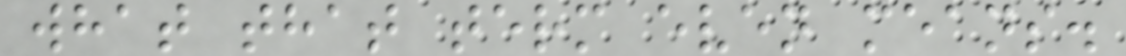what that term even means.
